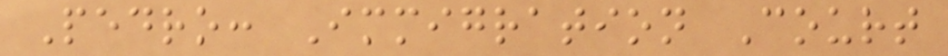Pedro: Immigration Court
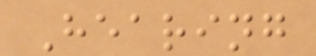Hearing
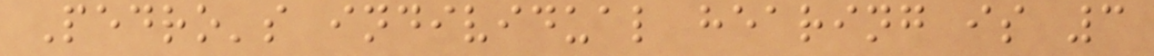Pedro's individual hearing is 3
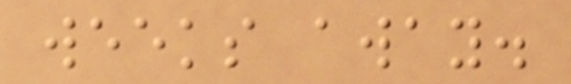weeks away.
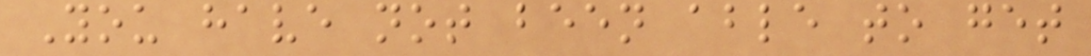You have not been able to get
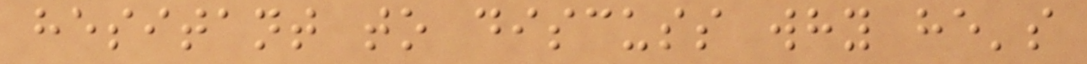hesitant to discuss why he's
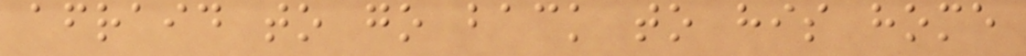afraid to go back to his home
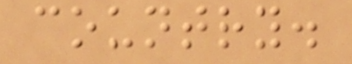country.
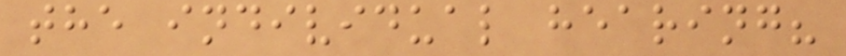the individual hearing?
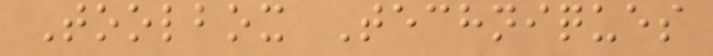Toolbox Techniques
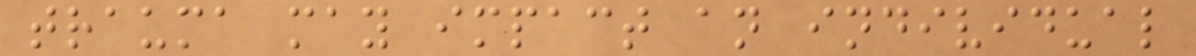trauma may impact an individual
